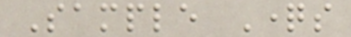Sample Questions
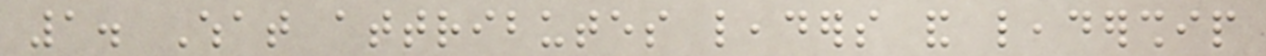1. What attributes leaders and leadership
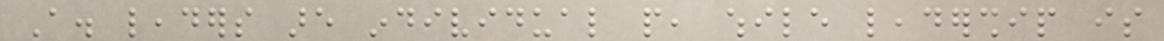A. leaders are individual people, while leadership is
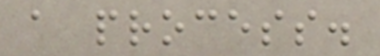a process.
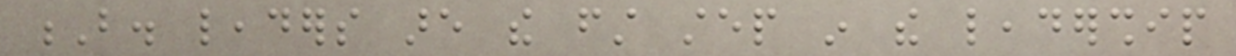B. leaders are the first step in the leadership
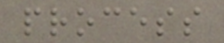process
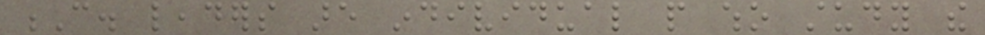C. leaders are individual people who study the
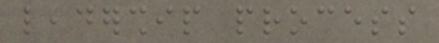leadership process
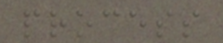process
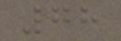78
